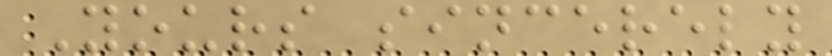Yours sincerely
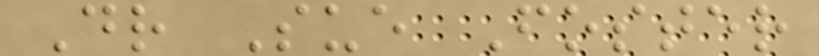Dr Sue Foster
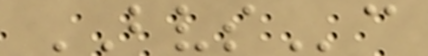BVSc
